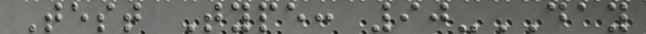Test Type: 90-DAY
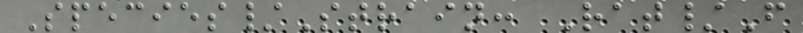Species/Strain: Rat/F
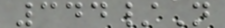344/N
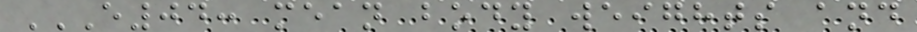E04: MEAN BODY WEIGHTS AND
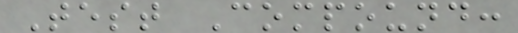Test Compound:
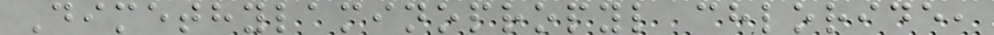Dimethylaminopropyl chloride,
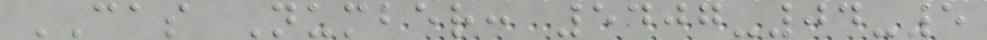CAS Number: 5407-04-5
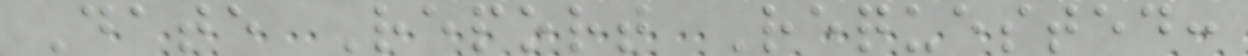Date Report Requested:
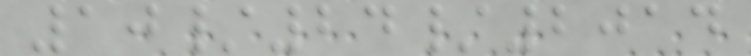10/24/2014
